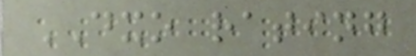DXO rating
